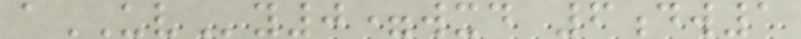aUVy0=wxd 6dw1
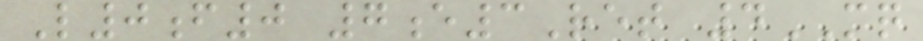L0f0 7e3Ret 4MQ
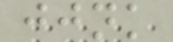jjnk
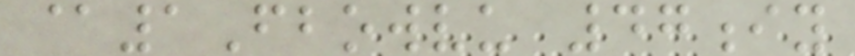@1Fbowvu 47iy
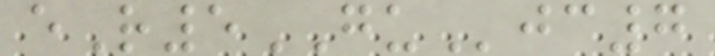eR5GUjc7
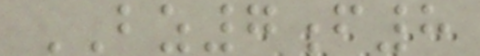BZ7f8
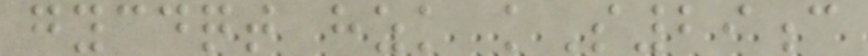gycdqt hzk kS29c
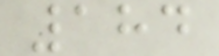184
